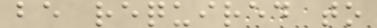be required to
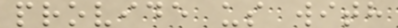provide us with
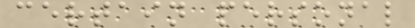certain personal
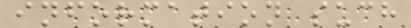information such
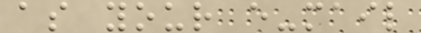as your e-mail
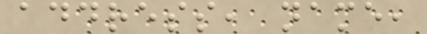address, name,
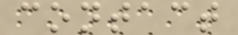contact
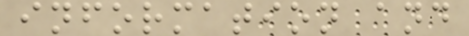information and
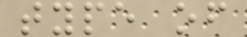type of
